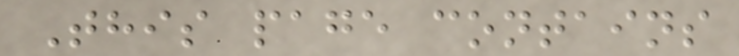This page contains
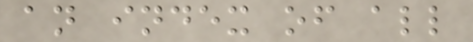an index of all
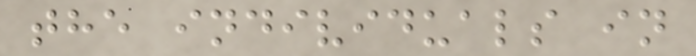the individuals in
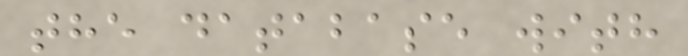the database with
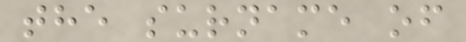the surname of
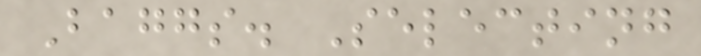Baggs. Selecting
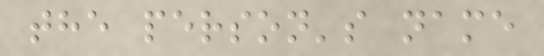the person's name
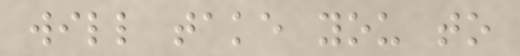will take you to
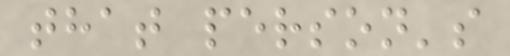that person's
